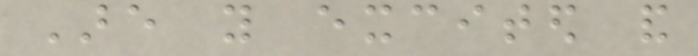Are you excited and
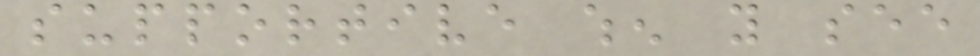supportive when you see
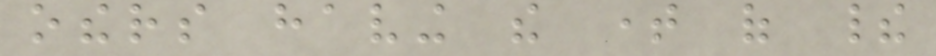others having the time of their
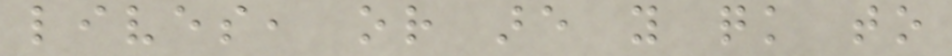lives, or are you quick to
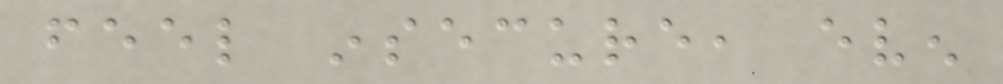feel insecure, even
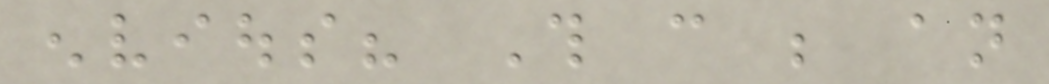envious? This can be an
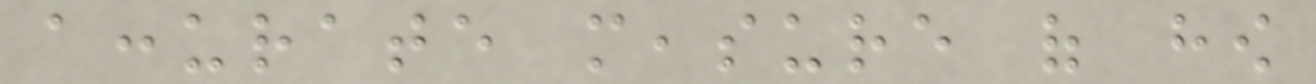accurate measure of how
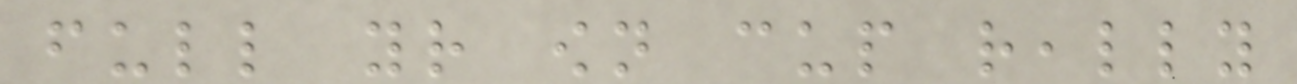full your own cup really
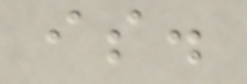is.
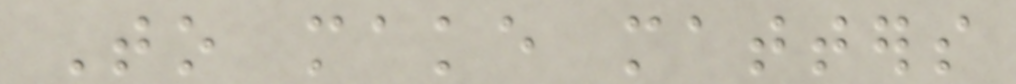To make matters
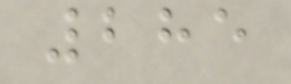285
